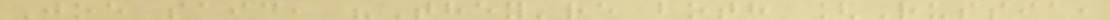Joe said, "They're both [Russia,
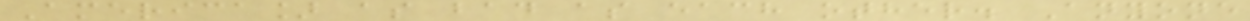America] as bad as each other. Anyone
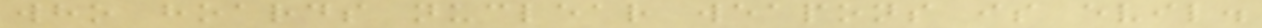who hoards nuclear weapons is evil.
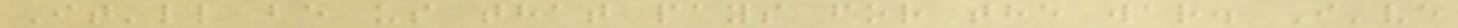It'll be us that pays for the war. I've
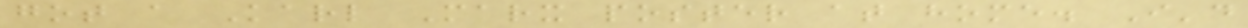got a Karl Marx poster at home. I'd
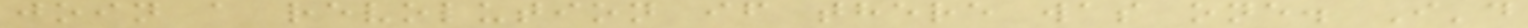join a revolution if there was one. I'd
